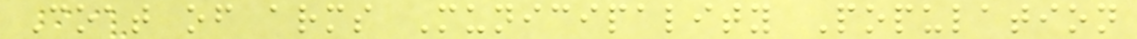Coat of arms Municipality Population
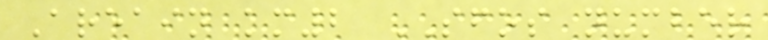Areain km2 SFOS number
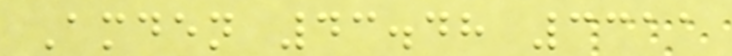Amden 43.48 3311
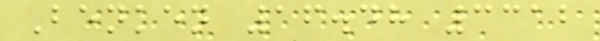Benken 16.48 3312
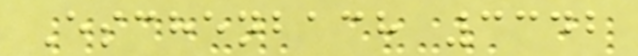Eschenbach 3342
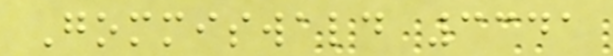Gommiswald 3341
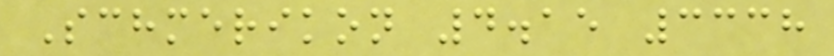Schmerikon 4.15 3338
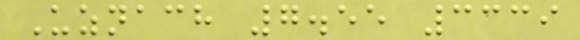Uznach 7.55 3339
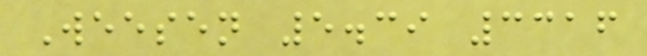Weesen 5.39 3316
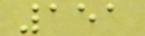151
